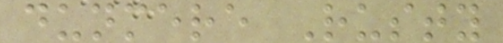dunmere Rusty
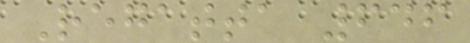Regatta 646
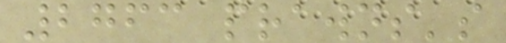2763 prawns's
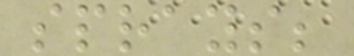sprays;
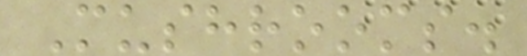Mushrooms.
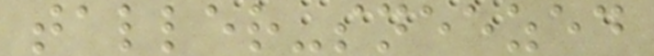taller-sneezed
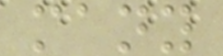many
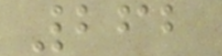262
